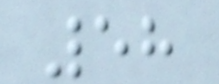58
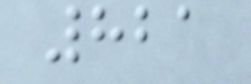821
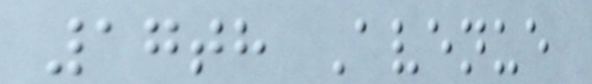17th Avenue
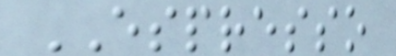ESPRESSO
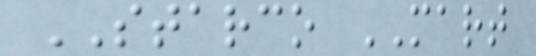STARCO MART
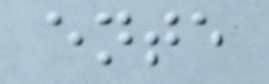ente
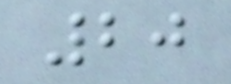20
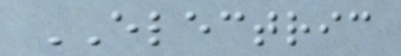ELECTRIC
